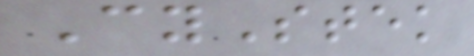CyStek
